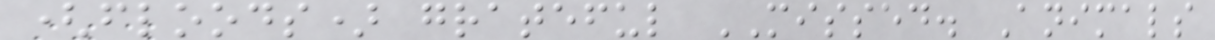(floods) grateful MISSED. Animals
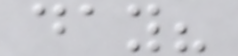day?
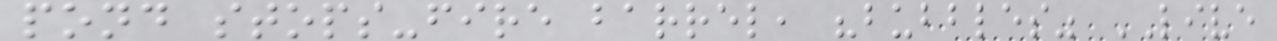pond stops-fire barrel, "bubbles" LIVE
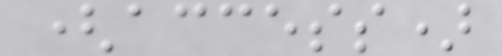(access)
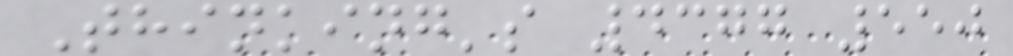Thinking's 4377 550
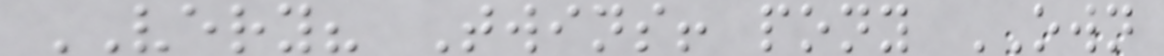VERY? Twins! pony OWN
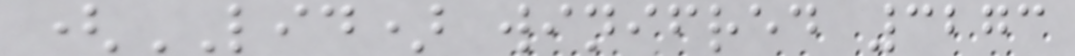(LID) winifred 3273
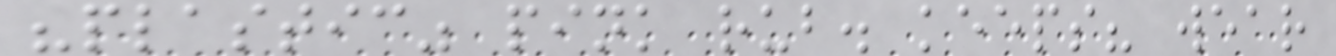"plastic" pink rub. keeps? wear
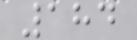184
